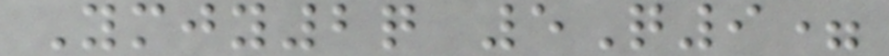Ymjy2q 5Q9=
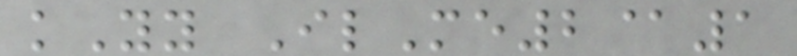kYy IlMe2@1
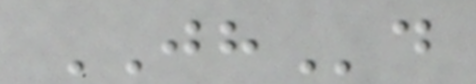JHd
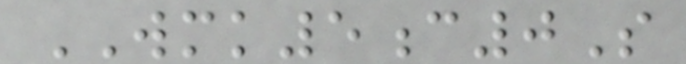WMK5c0S
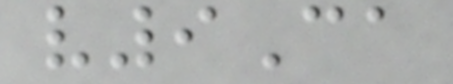v9Ca
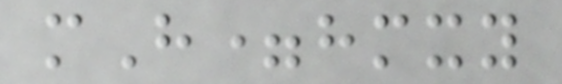mH=hmxy
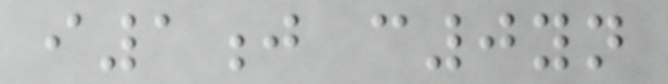i1j c0yn
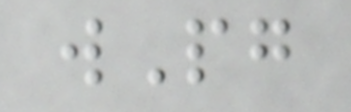wPg
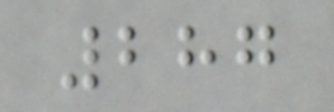287
